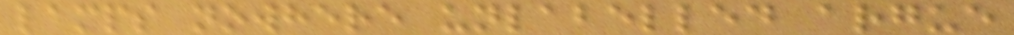lamps nowhere unlabelled argue
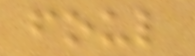foul
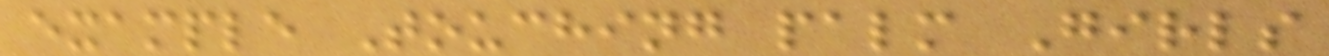example Touching palm Girls
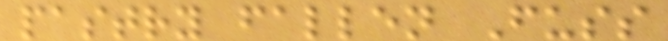pastry fallen Fuss
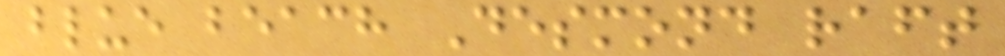blue beach Desmond raft
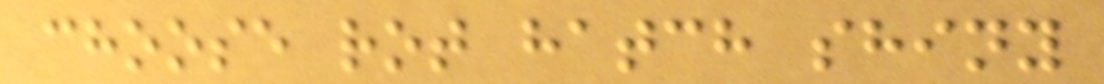choose rot hatch shiny
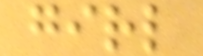girl
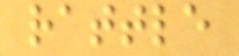rattle
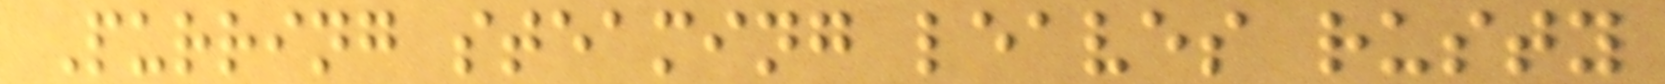Purring steaming leaves rusty
